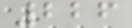226
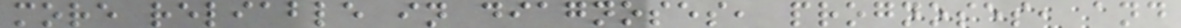more reliable in diagnoses, prognoses, and
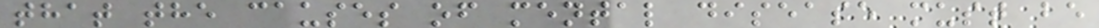that the causes of mental disease must be
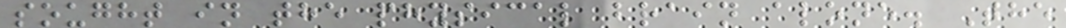sought in the physical brain alone. The
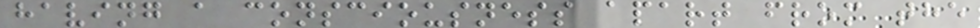having a consciousness apart from the
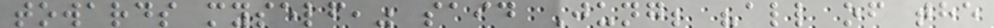towards myself," said Jung; "all of the
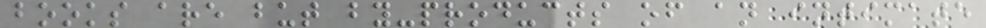books are but by-products of an intimate
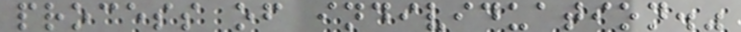process of individuation."
